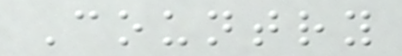Country
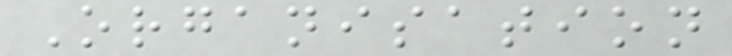Organisation
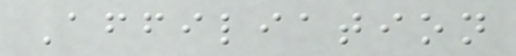Affiliation
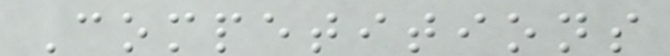Competitions
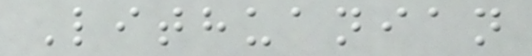Lithuanian
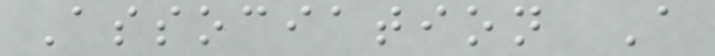Association A
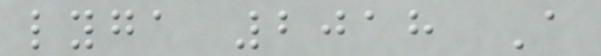lyga 2018 A
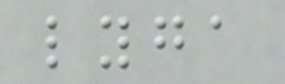lyga
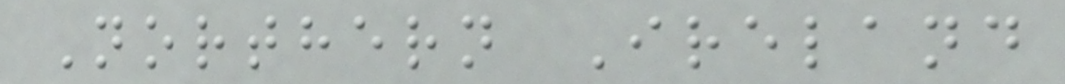Northern Ireland
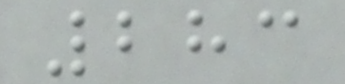283
